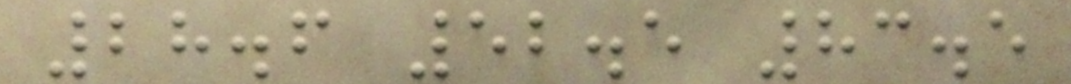28.6 52.5 83.5
